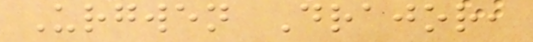Urgwen Drajor,
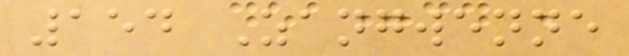154 Zangwenne
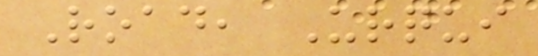Road, Urqui
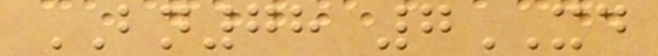BN78 7XD
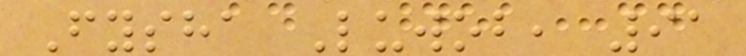Fysha Luwob, 91
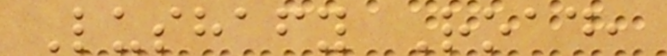Lushafy Road,
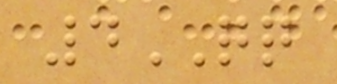4QQ
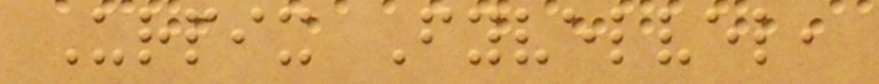Urpix Fyvelvel,
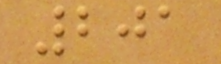201
